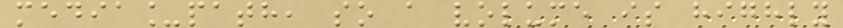media_path, so a volume is highly
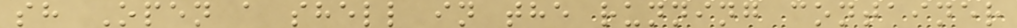sh Open a shell in the running container
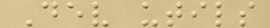Dev utils
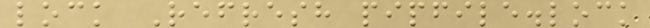lock Refresh pipfile.lock
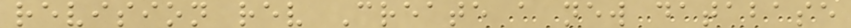revision rev Create a new database
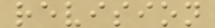revision
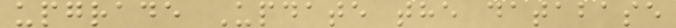upgrade Update the database
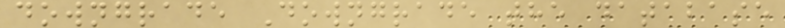downgrade Downgrade the database
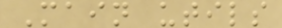Main utils
